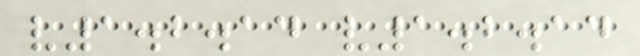v1.2.14 v1.2.14
